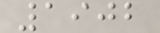1902
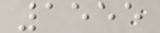1555
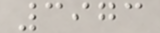3973
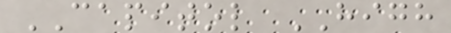CAPITOL HIGH
